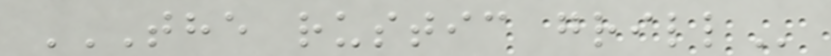THE RUSTIC GRILL
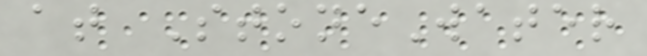at StoneWater
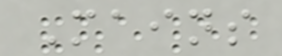Mains
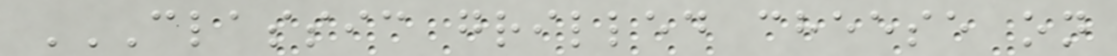CLASSIC GRILLED CHEESE ON
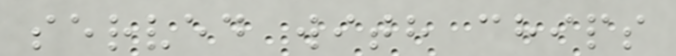served with chips
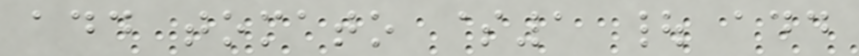add tomato $1 | add
